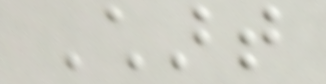Chart
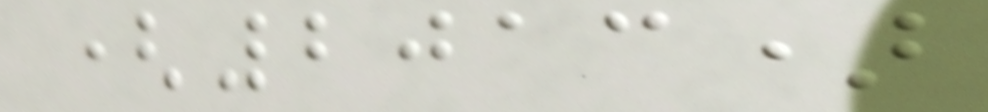(2013)
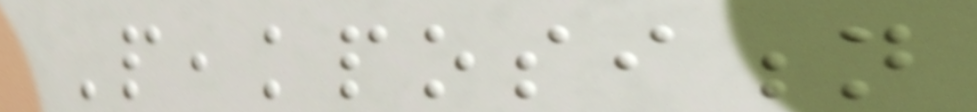Peakposition
